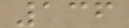136
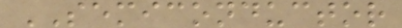SEMICONDUCTOR
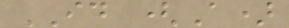ID (A)
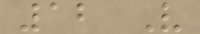12 V
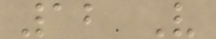12 V
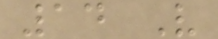14 V
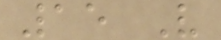15 V
